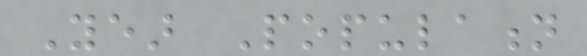Year Population
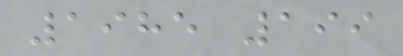1985 199
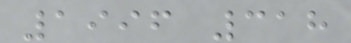1996 318
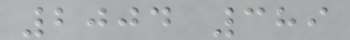2004 389
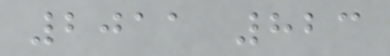2011 823
